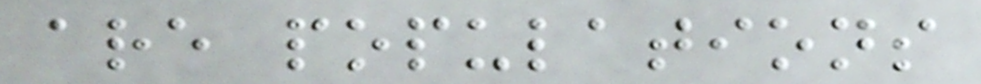are populations
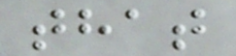that
